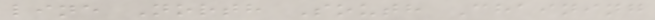line North South Chaining
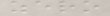zero
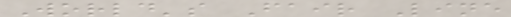World's Fair Line
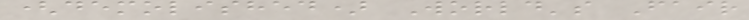(demolished) World's Fair
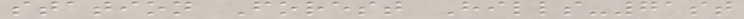station Forest Hills-71st
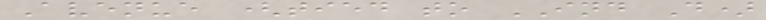Avenue (tied to IND D)
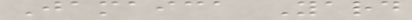Jamaica Yard
